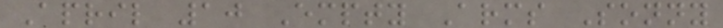April 10 Empty Arms Sonny
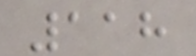118
